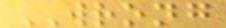WRONG
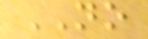NO
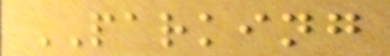PARKING
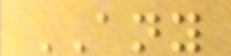ANY
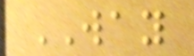WAY
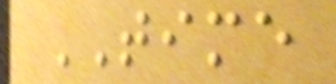TIME
